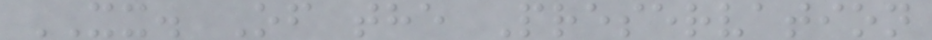XX. Of the Preservation
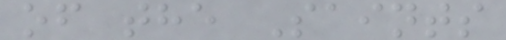of the Saints
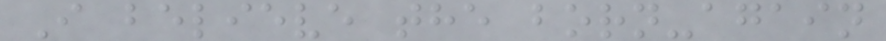I believe the born-again
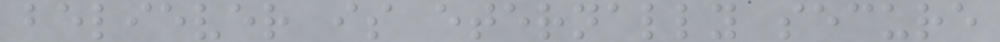believer is eternally secure
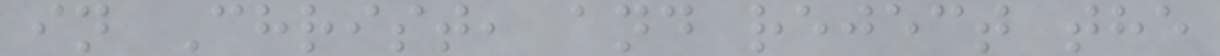in Christ, and reject the
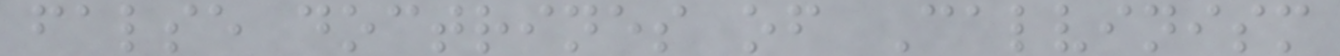false doctrines of Calvinism
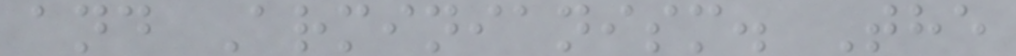and Arminianism. The
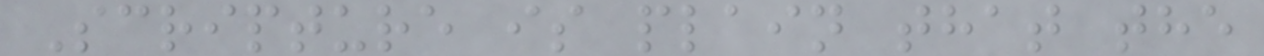Scripture is plain that the
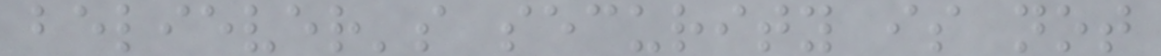believer's security is not
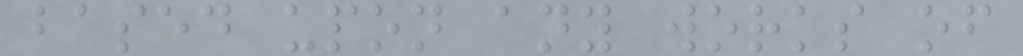based upon any works of
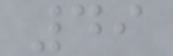49
